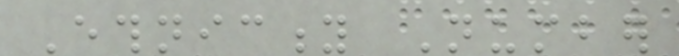Ethnicity Number
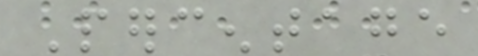Percentage
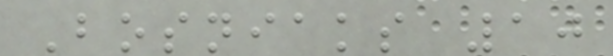Bosniaks 10
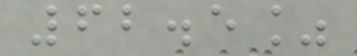62.5%
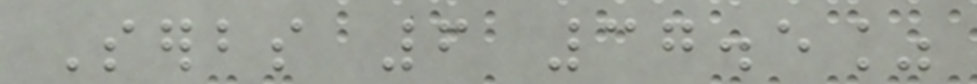Serbs 6 37.5%
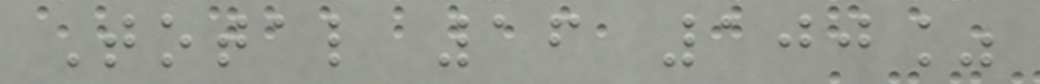Total 16 100%
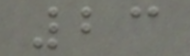23
